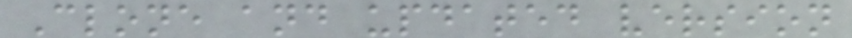Clone and updated version
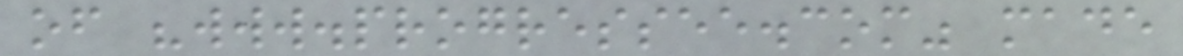of "www.progressee.com" made
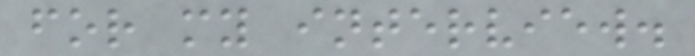for my interview.
